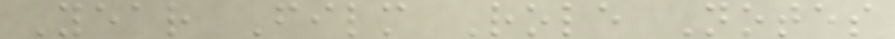Year Film Role Notes
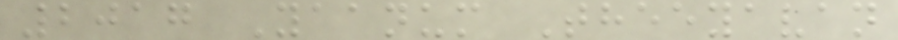2017 Yaanum Theeyavan
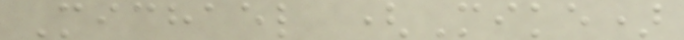Michael (Mike)
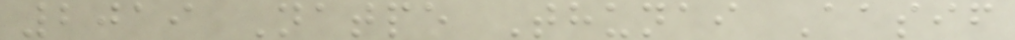2019 Natpe Thunai Aasif
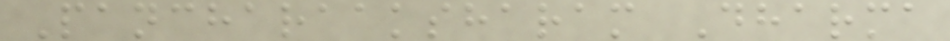Pancharaaksharam Dharma
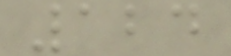124
